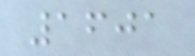1601
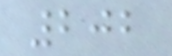202
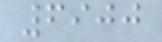6900
